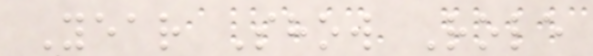Year Show Role
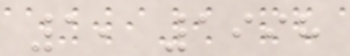1, 1998
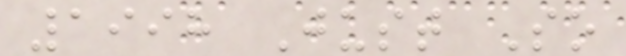1998 Just So
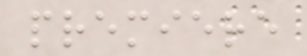premiere
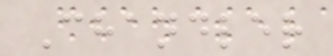Chandler
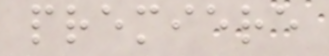premiere
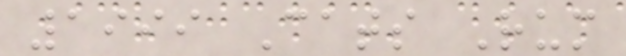1999 Cats Rum
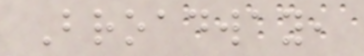Broadway,
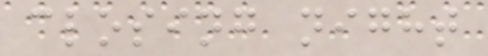closing night
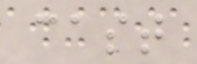cast
